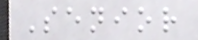Senior
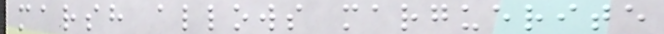marsh allows marguerite
